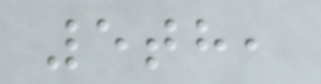5th,
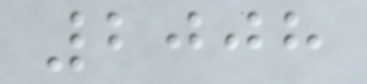2008
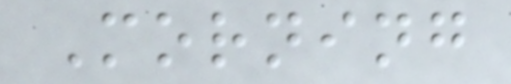Morning
